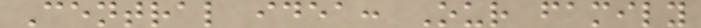Central idea: Our family
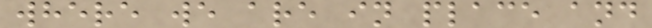where we are in place and
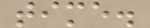time.
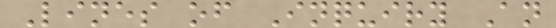Lines of Inquiry An
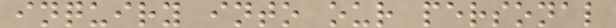inquiry into our personal
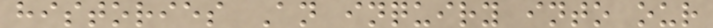histories An inquiry into our
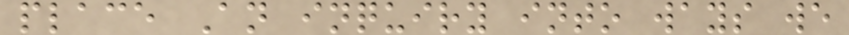place An inquiry into ways we
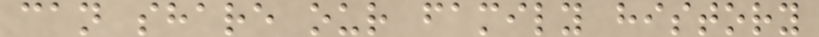can share our family history
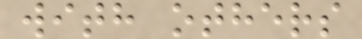with others
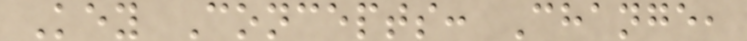Key Concepts: Change,
